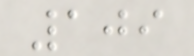109
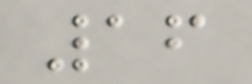16
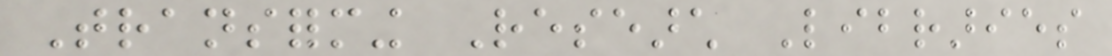Transforming Research Libraries
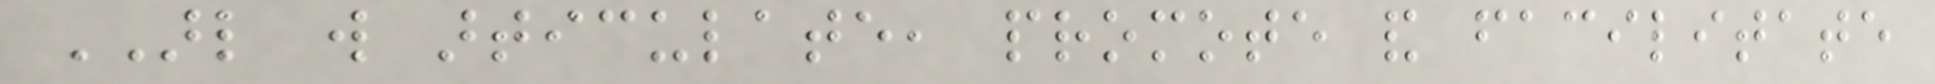ARL will articulate, promote and facilitate
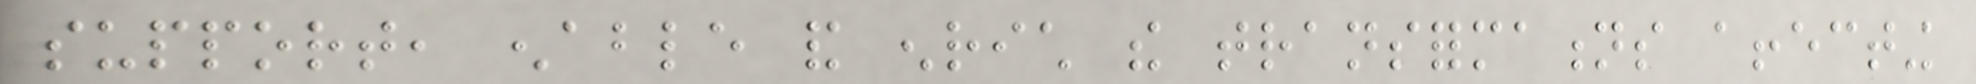support, enable and enrich the transformations affecting
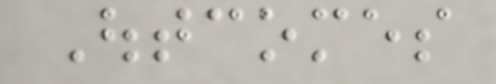Outcomes
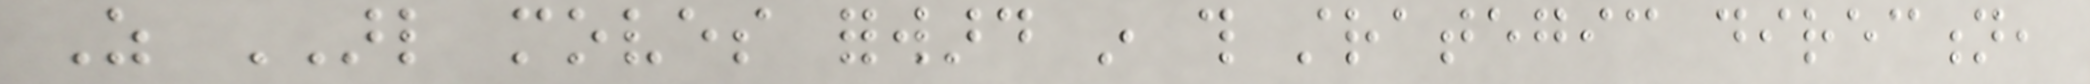As ARL moves forward in this strategic direction,
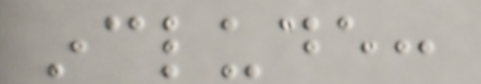include:
